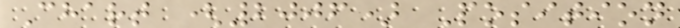Chart (2006) Position
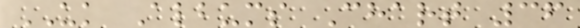UK Albums Chart 36
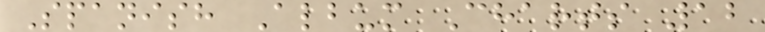Spanish Album Charts 12
